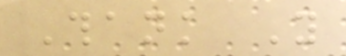Thank You
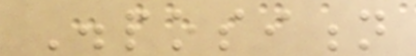Disposition
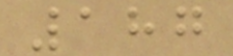187
